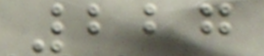227
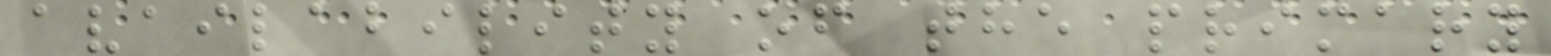availability of the primary
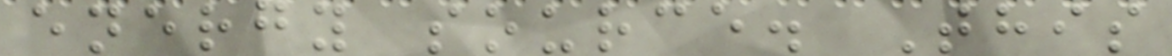energy source. This
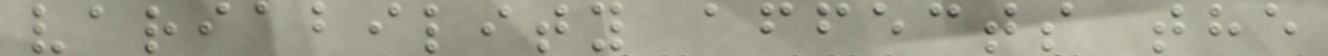variability affects the
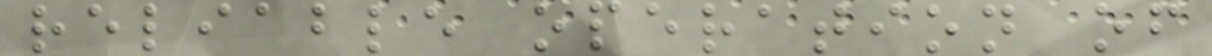reliable operation of
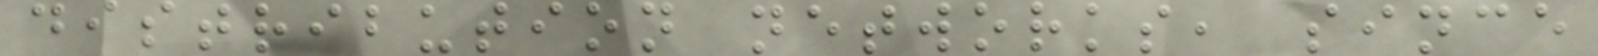distribution networks, since
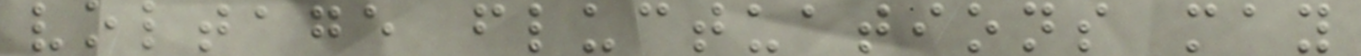voltage fluctuations may
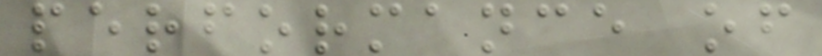performance of
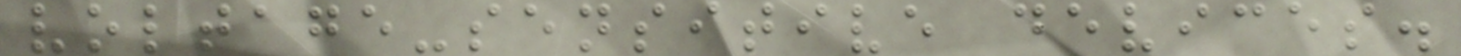voltage-sensitive devices.
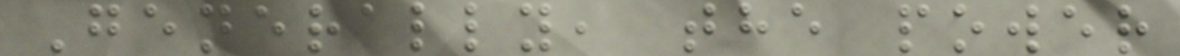Generally, the power
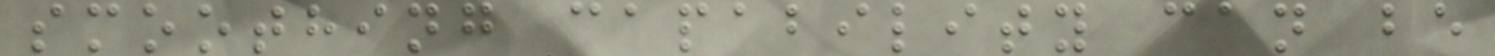smoothing capability can be
